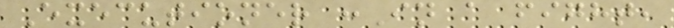Executioner :In a fight,
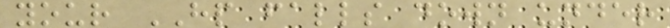your HP falls down under
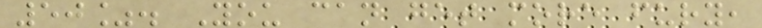50%. You can get more fury,
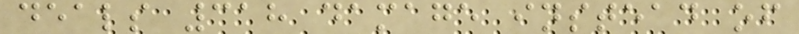deals 318 damage instead of
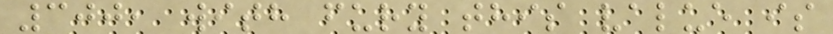300, with fury this value is
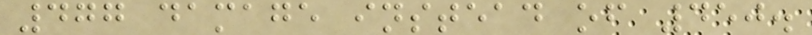477 damage instead of 450.
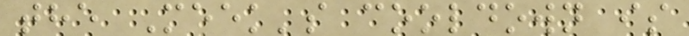the Meek's cooldown is
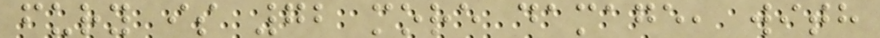fury is 72 more damage, with
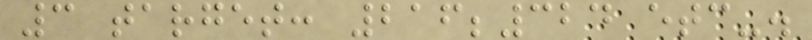3 target: 216;324 etc-.
